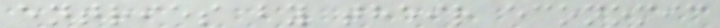entries by their economic
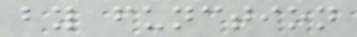by function
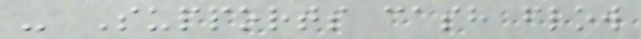- Supports cash flow
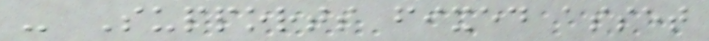- Supports fixed asset
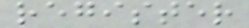register
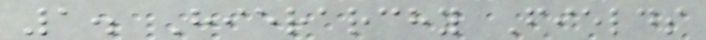1. Hierarchy Fields
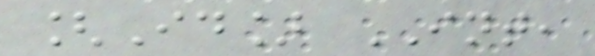[Id] INT,
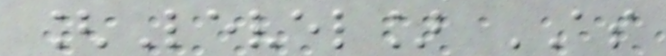[Level] AS
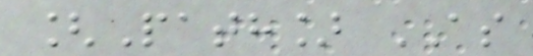[Path] AS
